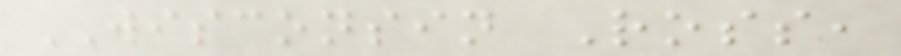WISCONSIN Ross,
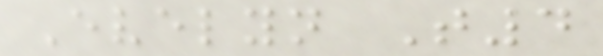Evelyn T4
